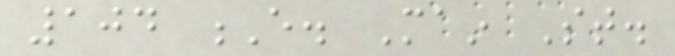104 E. Main St.
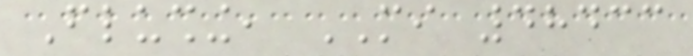Flushing, MI 48433
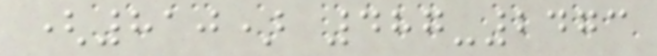(810) 487-2473
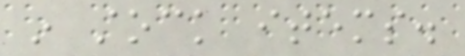in stock items.
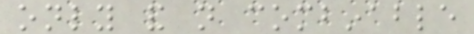only and not combinable
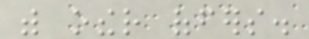with other offers.
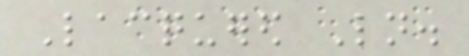Lacquered Ln.
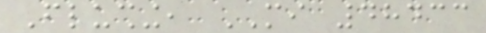Flushing, MI 48433
